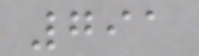791
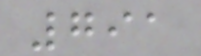791
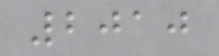2010
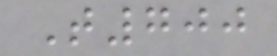T700
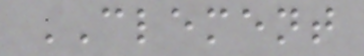CLEMENT
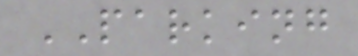PARKING
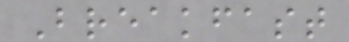Breakfast
